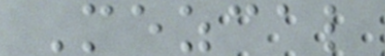Mezcal
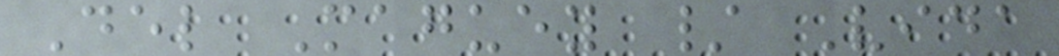Del Maguey / Vida
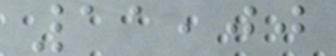11,00
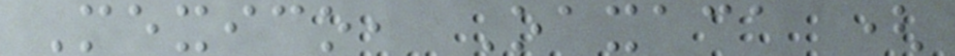Mexico, Oaxaca (
